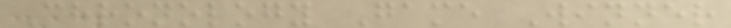Chronology Game Winner
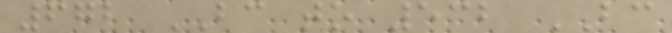672 BC to 532 BC
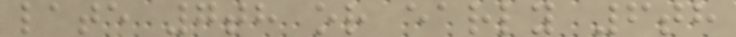late 7th or early 6th
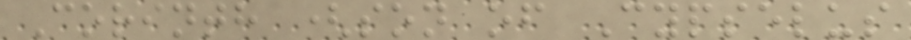Corinth (son of Cypselus
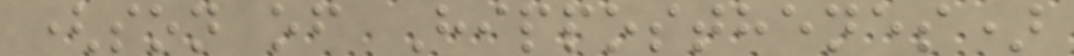(son of Hipposthenes)
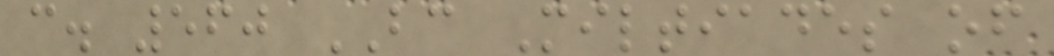c. 560 BC Miltiades of
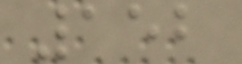152
